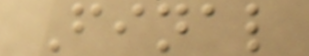Final
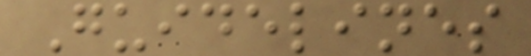Guidelines
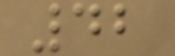42
